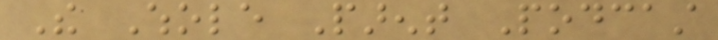The Whole Parent Podcast
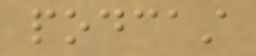podcast
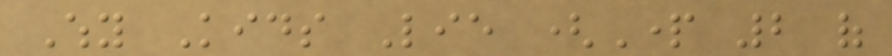Why Kids Lie (Part 2 of
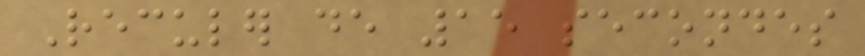Reculer de 15 secondes
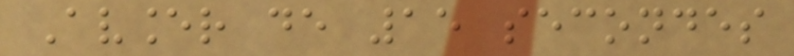Avancer de 15 secondes
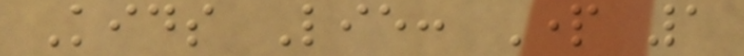Kids Lie: Part 1
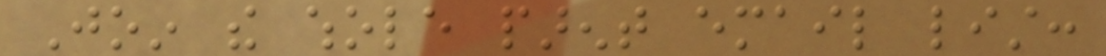Join the whole parent email list:
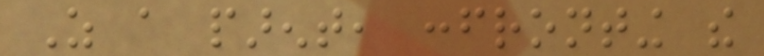As a parent, confronting the
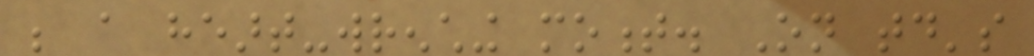be a heart-wrenching moment. On today's
